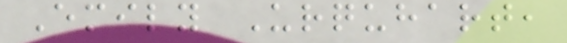Emily Urquhart,
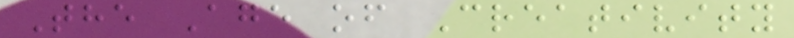The Age of Creativity
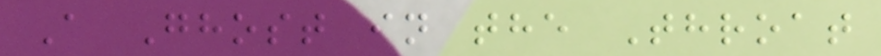A Ghost in the Throat
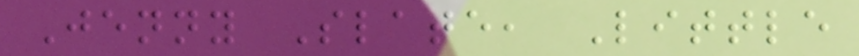Jenny Slate, Little
